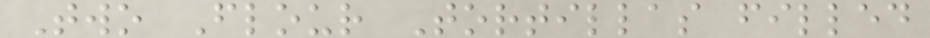Two Flour Tortillas filled
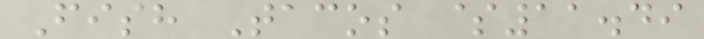Fish Tacos $11.49
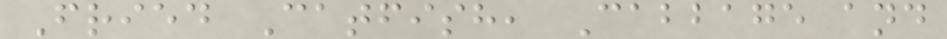Fried Catfish, Cabbage and
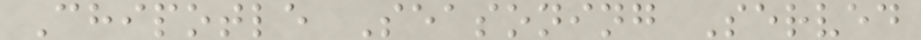Chipotle Seasoning Served
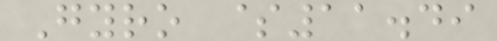Gyro $11.49
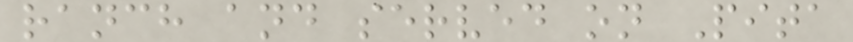ranch and served on Pita
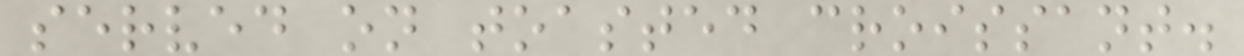served on toasted croissant.
